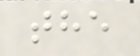the
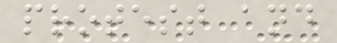protest and
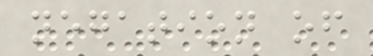negation of
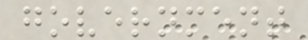government
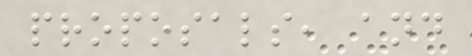proposals, and
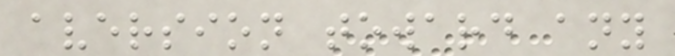aversion toward any
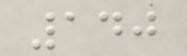140
